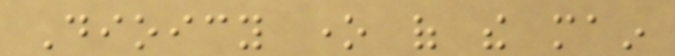Dioicy one of the main
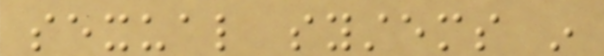sexual systems in
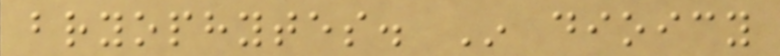bryophytes. In dioicy
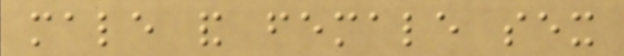male and female sex
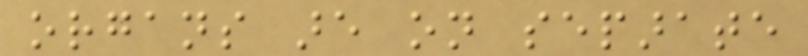organs are on separate
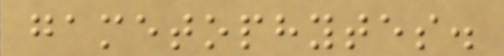gametophytes.
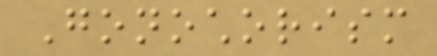Gonochorism
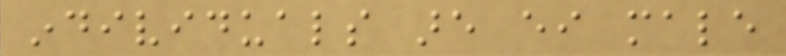individuals are either male
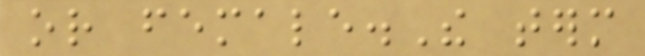or female.The term
